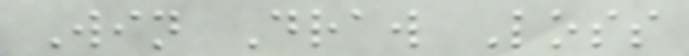Win Draw Loss
